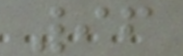96
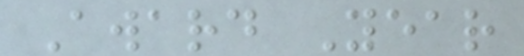Award Year
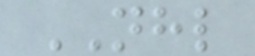NHL
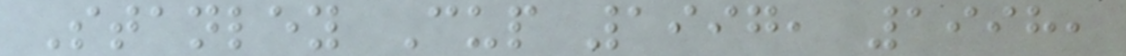Stanley Cup 1997, 1998,
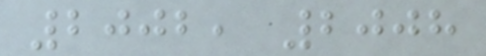2002, 2008
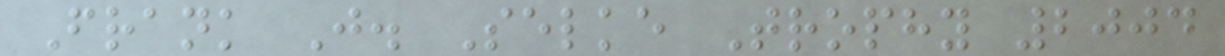Frank J. Selke Trophy 2004
